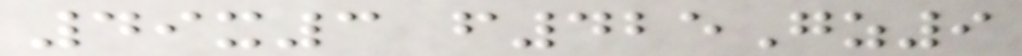49x3 f425Gz9
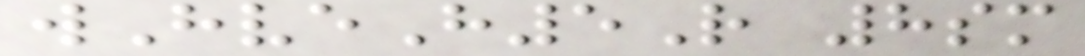wHveH5R 8sm
